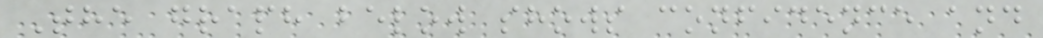The graph below shows confidence and
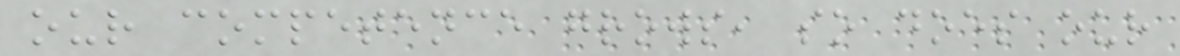our competence grows, so does our
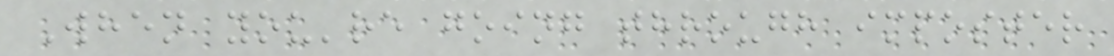When you're going through imposter
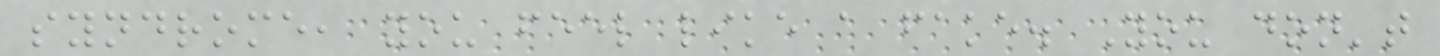syndrome, you feel like a fake. You don't
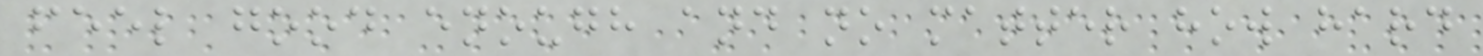feel good enough and no matter how hard
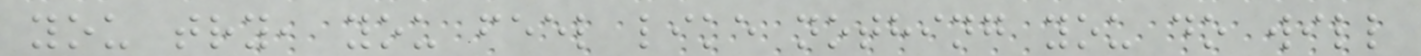you try, you feel like nothing you do will
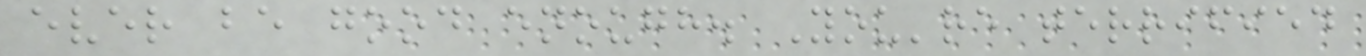ever be good enough. You're terrified
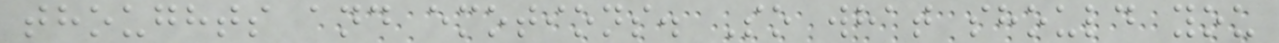thoughts and emotions. So what should you
